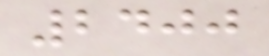2400
